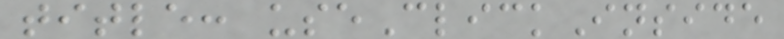title: useClickInside
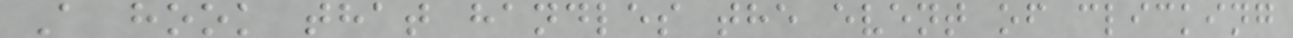A hook that handles the event of clicking
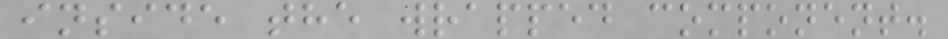inside the wrapped component.
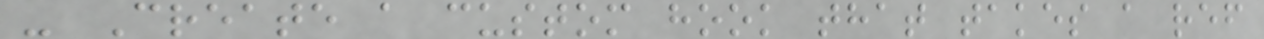- Create a custom hook that takes a ref
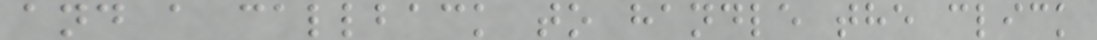and a callback to handle the click
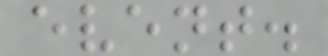event.
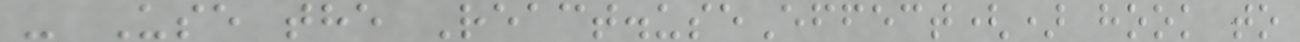- Use the React.useEffect() hook to
